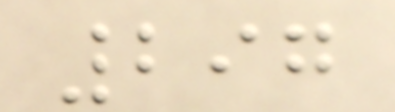297
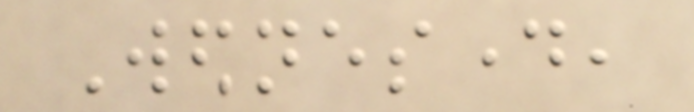Wednesday,
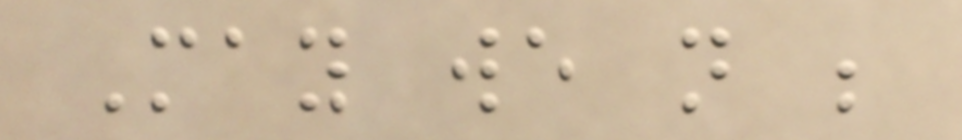May we not be
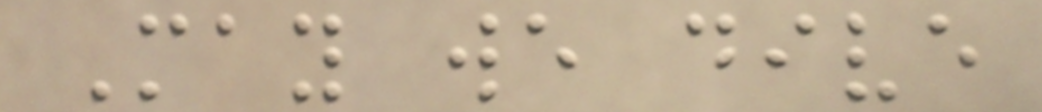May we dive
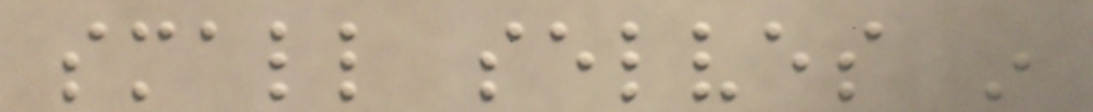small selves in
